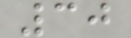30
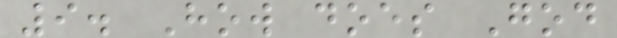9. How does God
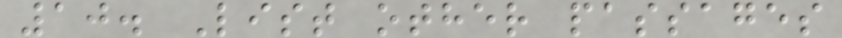10. List other passages
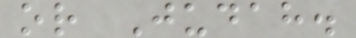or Judah.
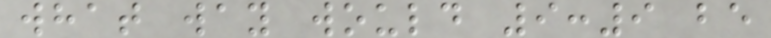what way would 9:9 be
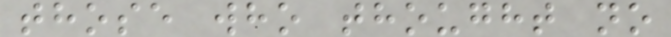those who thought no
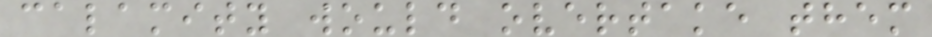calamity would overtake them
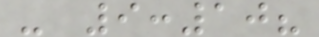- 9:10?
